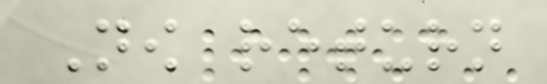Now return
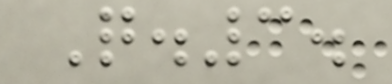Q.3.
